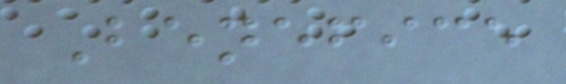Benefice
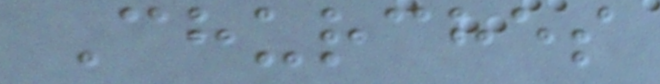Churches
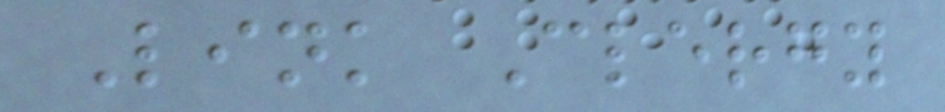Link Clergy
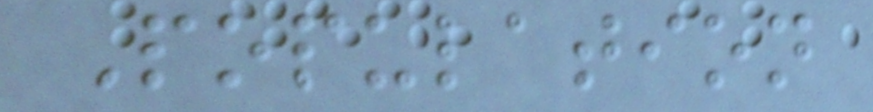Population
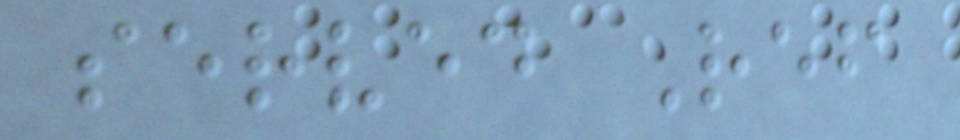served Ref
